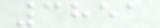3851
